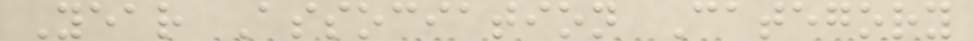Year Association Category
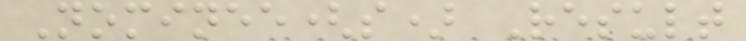Nominee(s) Result
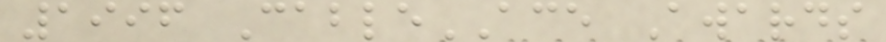1996 CableACE Awards
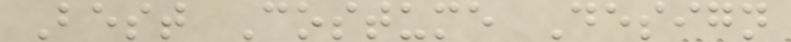Best Costume Design
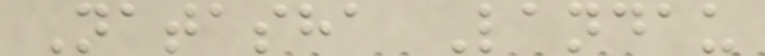Natasha Landau
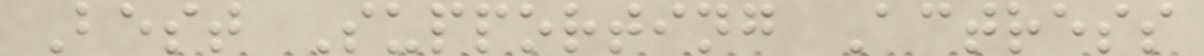Best Supporting Actress
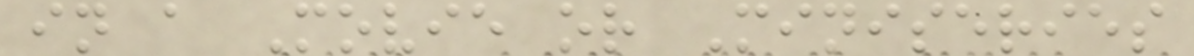in a Movie or Miniseries
